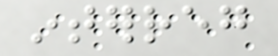interreg
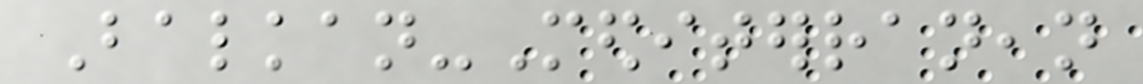Balkan-Mediterranean
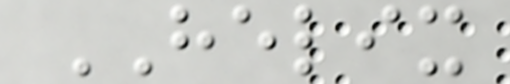HELIX
